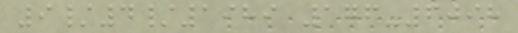9/4/1989 176-6098
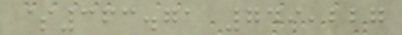$363.71 749,227
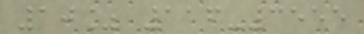10% 116-3555
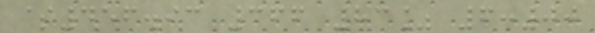$456.93 366 83% 6:00
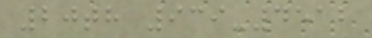20th 939-4512
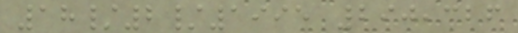18/2/1995 290,326
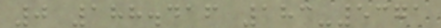0 188.416 183-5371
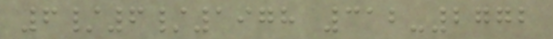6/6/1978 312-2772
